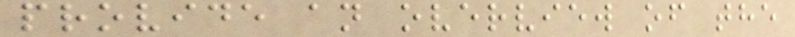provide an overview of the
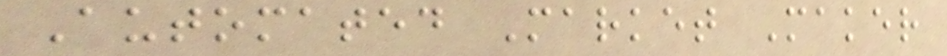Automated Market Maker
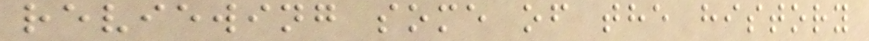reviewing some of the history
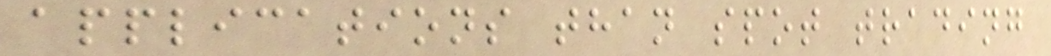applications than spot trading
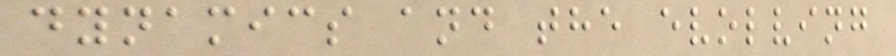dynamics and the evolving
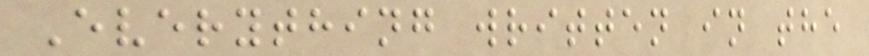Everything written in the
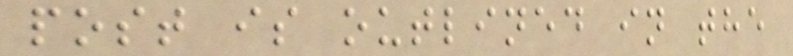post is outlined in the
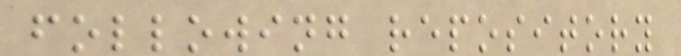following repository
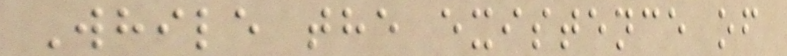While the existence of
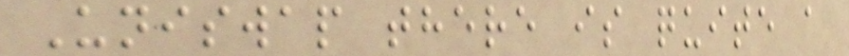Uniswap there is quite a
